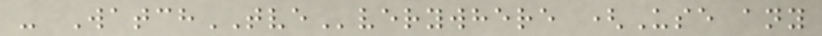- WatchTVEverywhere (Use any
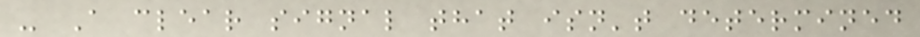- A clear signal that isn't determined
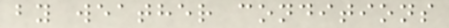by weather conditions
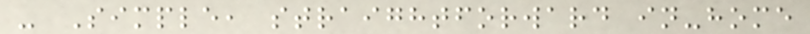- Simple, straightforward in-home
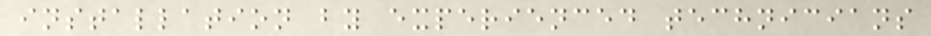installation by experienced technicians
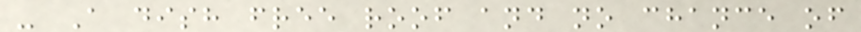- A dish free roof and no chance of
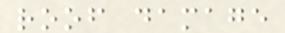roof damage
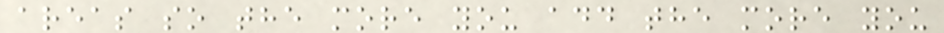areas so the more you add the more you
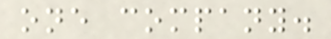one company.
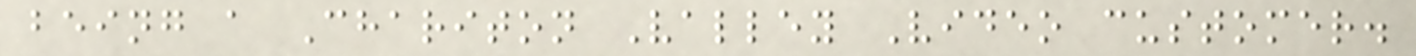being a Chariton Valley Video customer.
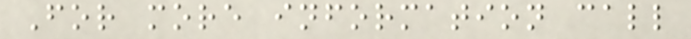For more information call
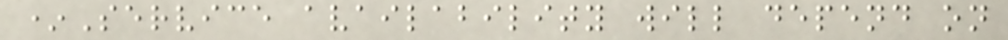*Service availability will depend on
